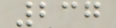237
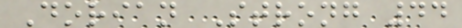Dorian Strong 44
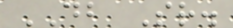DB Sr.
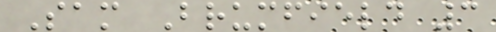Sam Brumfield 3
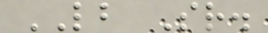LB Sr.
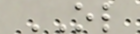OL
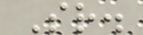Sr.
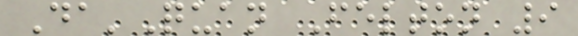Da'Quan Felton 9
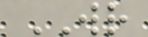WR
